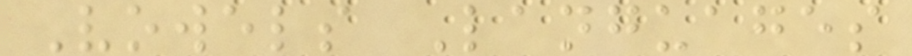Vowels Languages
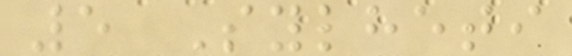5 Sylheti
